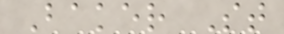Baker St
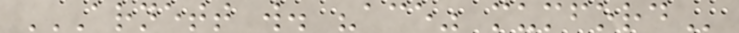ARNETT W. "ACE" MUMFORD
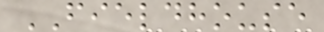FIELDHOUSE
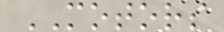MOTORS
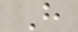H
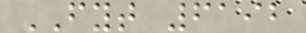FYT 6192
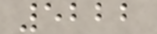5222
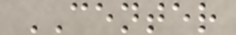CENTER
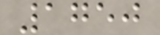1750
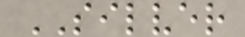SILVER
